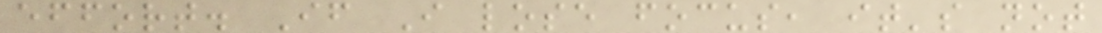effort. If I lose focus, it's not
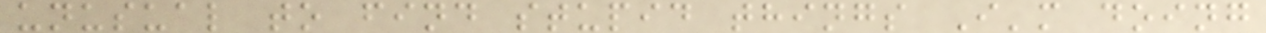unusual to find stupid things I'm doing
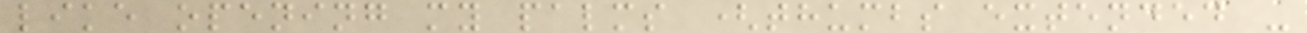like opening my palms (thumbs extended -
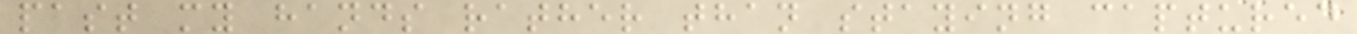past my hands rather than staying captured
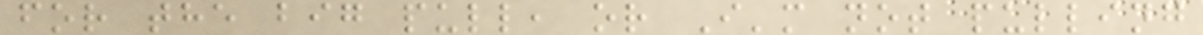for the big pull, or I'm not pulling
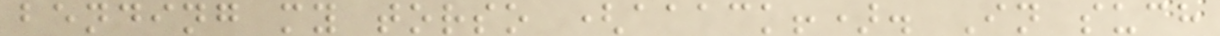bending my torso (aaack!). In such
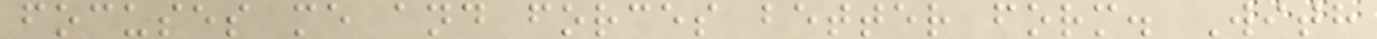focuses me and forces better form. With
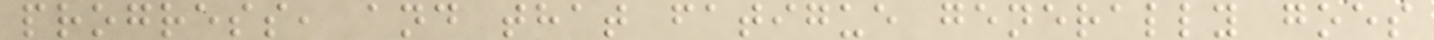progress, and that fatigue generally goes
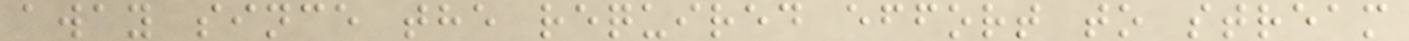away since the required effort to stream
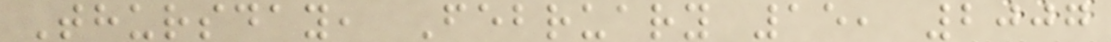Thursday, February 15, 2007
